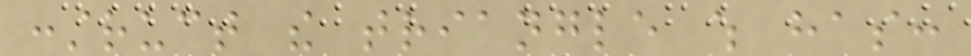construct the triangle which has:
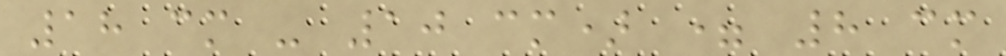18 cm - 10 cm) = 8 cm
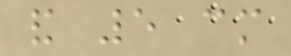and 5 cm
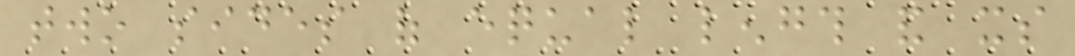two sides of equal length and its
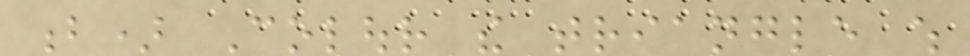b) Colour the triangle which
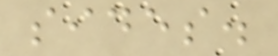sides.
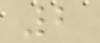2
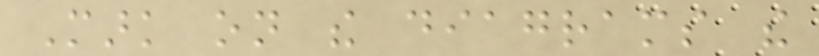Mark on the diagrams the
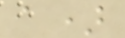a)
